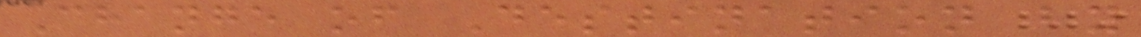Change of Destination by
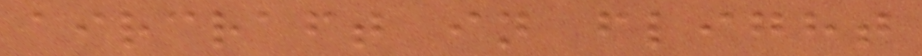aircraft in flight
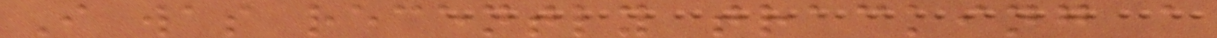I was recently tracking a
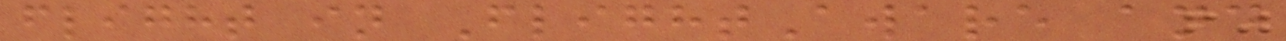flight in FlightAware and
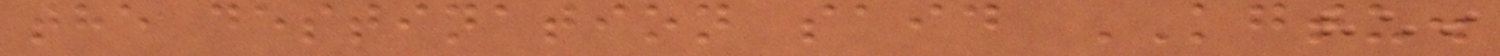the destination said KGTU.
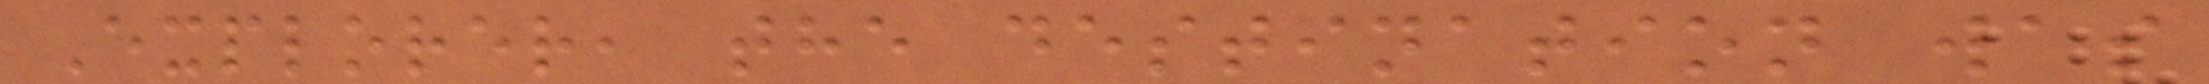Explorer, the destination was
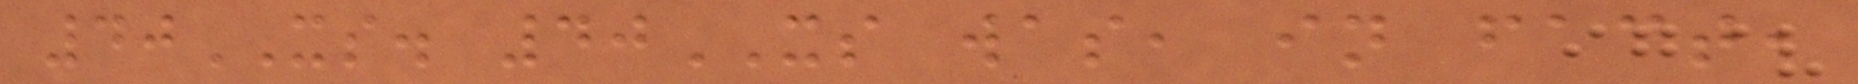40XS. 40XS was, in fact,
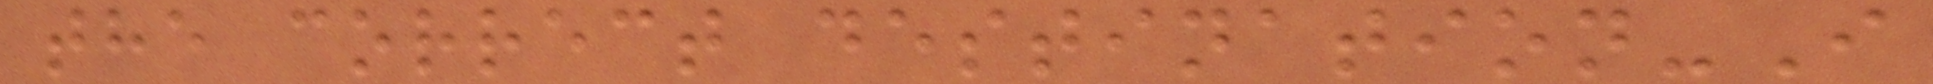the correct destination-I
